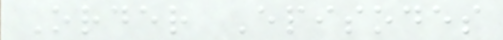Order Episodes
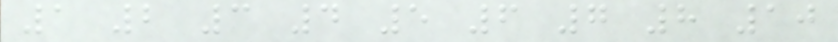1 2 3 4 5 6 7 8 10
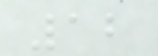12
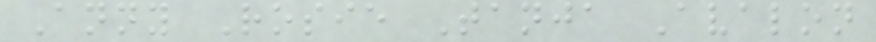Anny Rosie Tanja Avalon
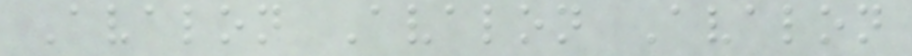Avalon Avalon Avalon
